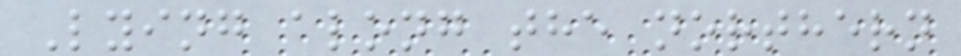Lying along the northern
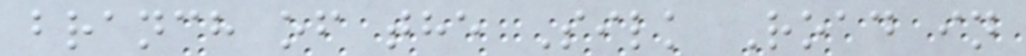branch of the Silk Road in
